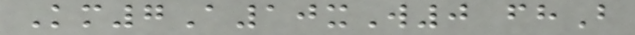Km7A10xW0 fhB
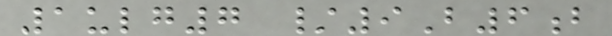1ulg7 /9B6b
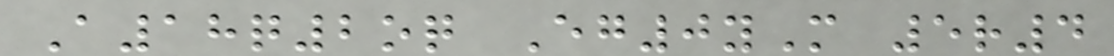A18q2oq Eg0yM 5r4
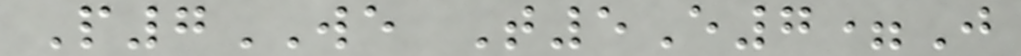P7WE T5E7=J
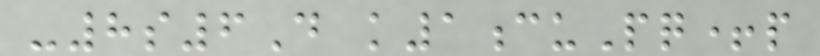-8s6D k1cuPq+p
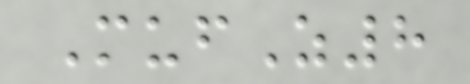MufZ8
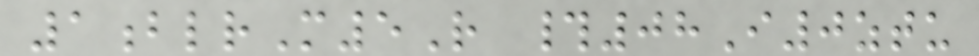1blrM5R #08I0ztu
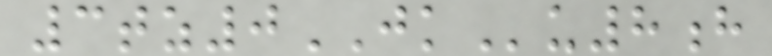3tz0JKu8h
